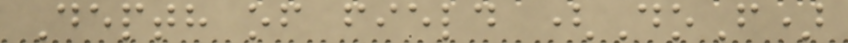Depth of field (DoF)
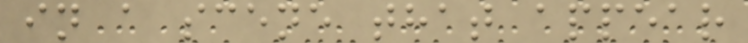in a scene that appear
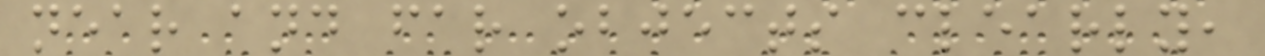near and far objects clearly,
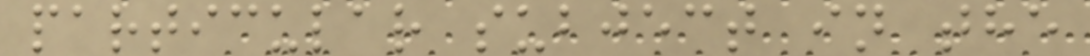particular subject in the
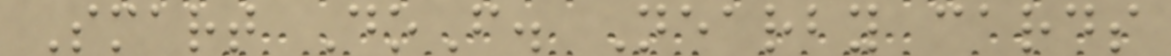Smart DoF. Nearby cards
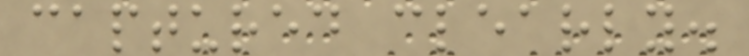captured clearly.
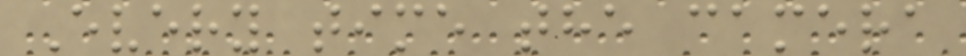Every time the camera
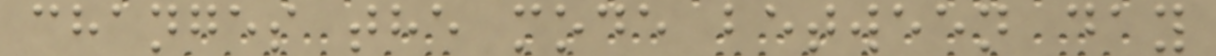changes the mode between day
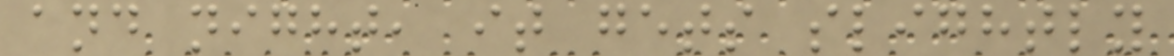and night, it gets slightly
